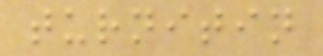turnitin
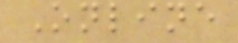Online
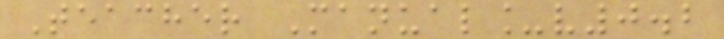Teacher Manual_v0.2
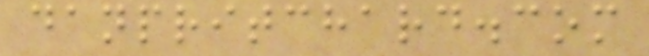danpritchard.com
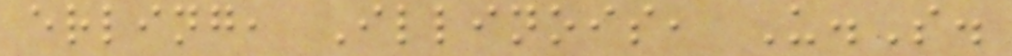erling, Illinois, U.S.
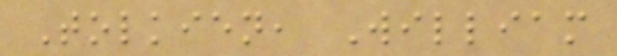Tolkien, William
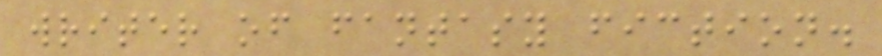writer of fantasy fiction.
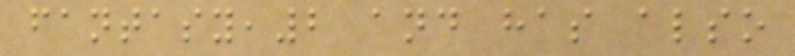fantasy,2 and has also
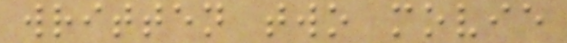written two movie
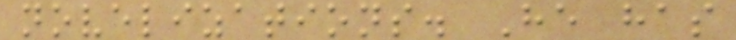novelizations. He has
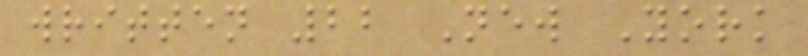written 22 New York
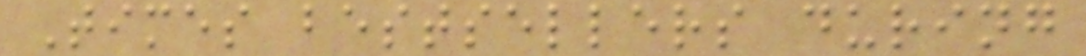Times bestsellers during
